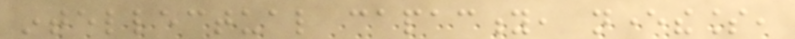intellectual capacity, nevertheless,
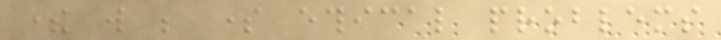there will be some ethical problems
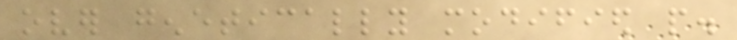over genetically modified people.
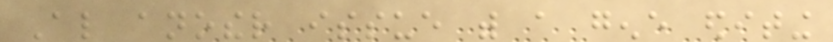Also another issue with a gene editing
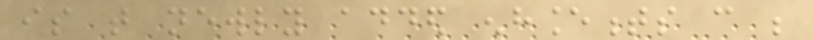is that newly added enhancements can be
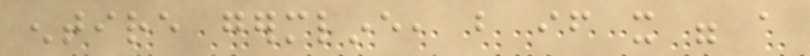entire germline, but if it were a
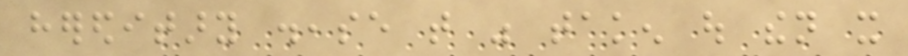hereditary disease that was taken out then it
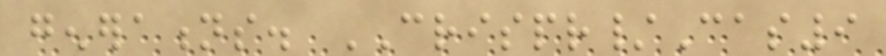generations. CRISPR/Cas9
